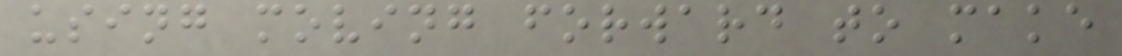using moving forward to make
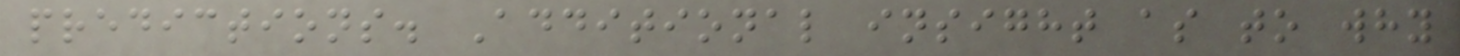predictions. Additional insight as to why
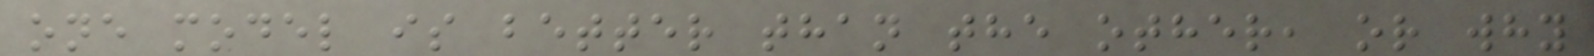one model is better than the other, or why
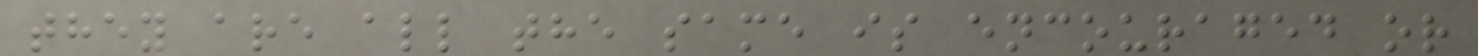they are all the same is encouraged or
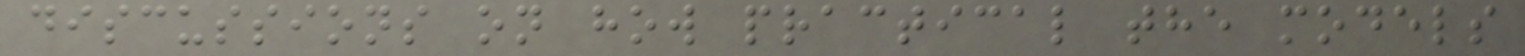discussions on how practical the models
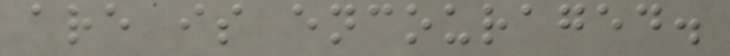are is encouraged.
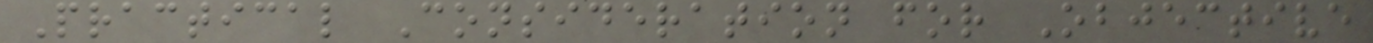Practical Consideration for Objective
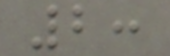2:
